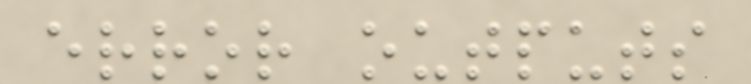error outputs
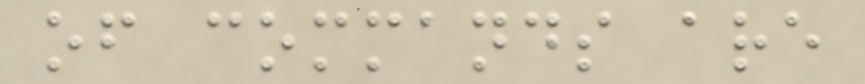of commands are
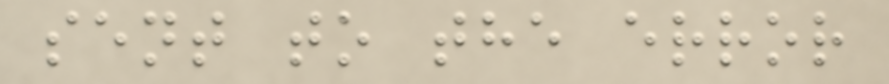sent to the error
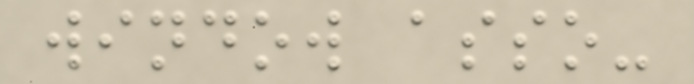window asso-
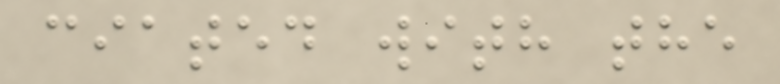ciated with the
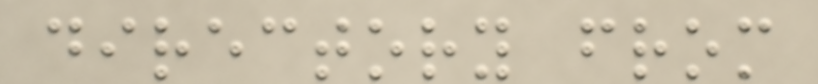directory from
